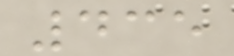435
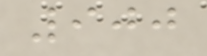900
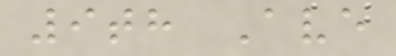9th Ave
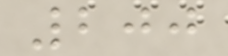200
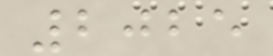2025
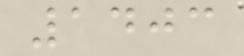1403
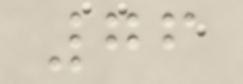76
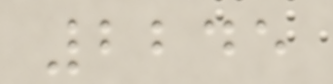2245
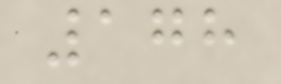178
